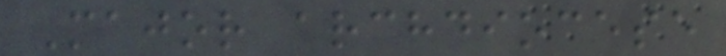Major archdiocese
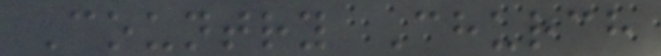Country Church
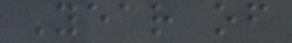Year of
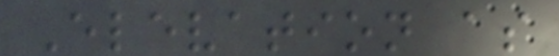Elevation as
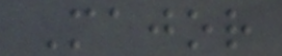Major
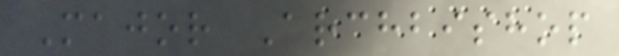Major Archbishop
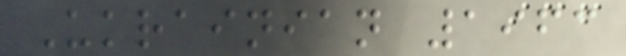Ukrainian 1963
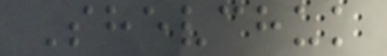Shevchuk
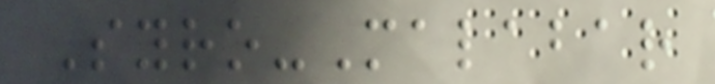Syro-Malabar
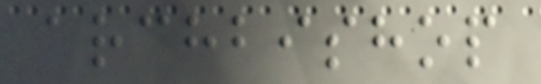archbishop
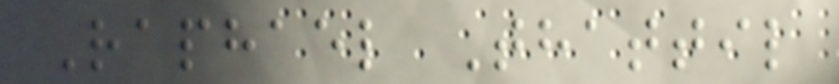Raphael Thattil
